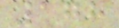178
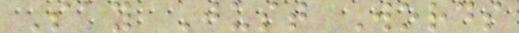Say Just Words
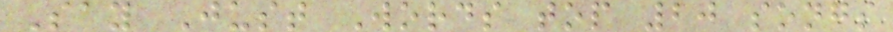Say Just Words top 20 songs
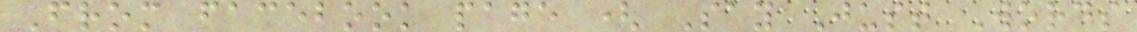From facebook page ( Say Just Words
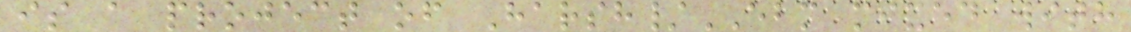is a project of Harsh/EBM mixed with
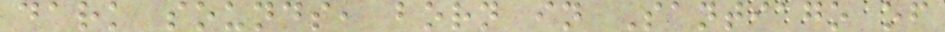dark sounds, born in Santiago of
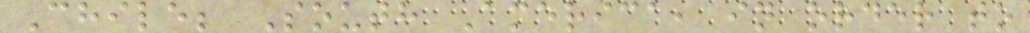Chile; South America, in order to
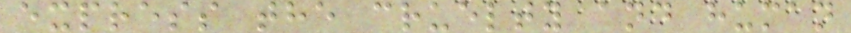express the cruelty and human
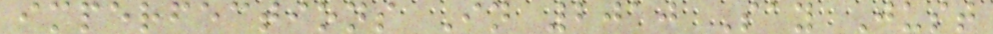imperfections In 2010 Say Just
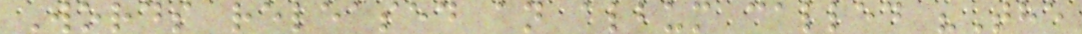Words released an album called "The
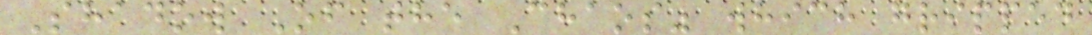Shadow Of the Chaos" which gripped
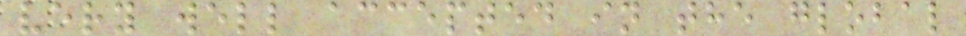very well accepted in the global
